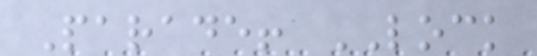Parade! LOCK
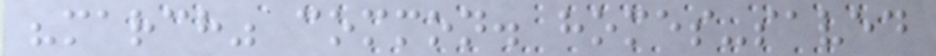"march" common. homes-saved
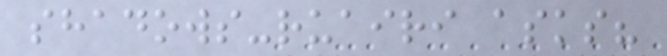shadows-ruairi asks?
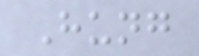Hung
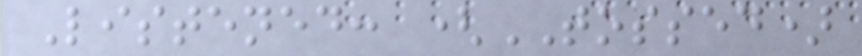Listened: (TOSSED)
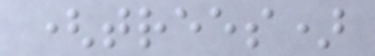(trees)
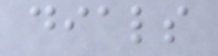dials
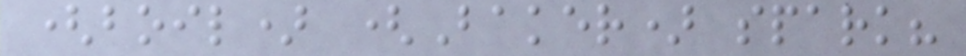(boil) (Baker) spark?
